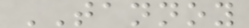TANNOY
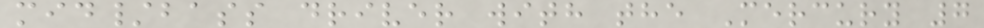mid/bass driver with the Mercury 7
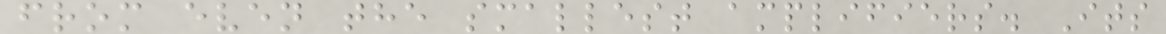from even the smallest amplifiers. Its
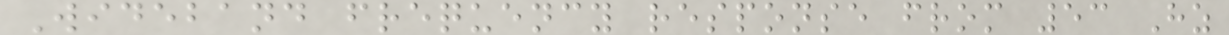Wideband frequency response from 53 Hz
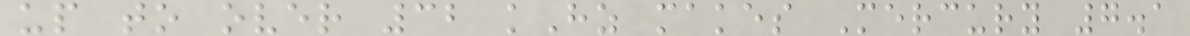up to over 32 kHz makes Mercury 7.1
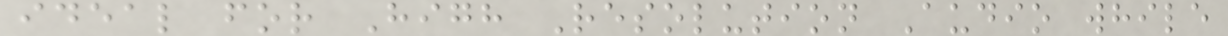ideal for High Resolution Audio while
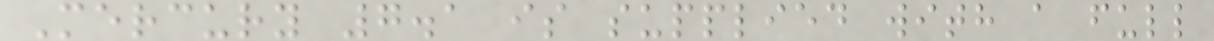Mercury 7.1 is supplied with a full
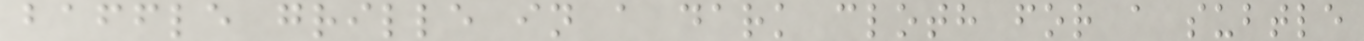baffle grille in a dark cloth for a subtle
